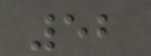52
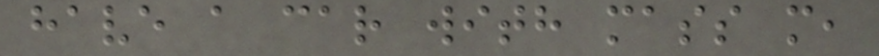have a car with mass m,
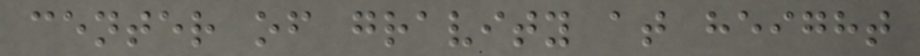center of gravity at height
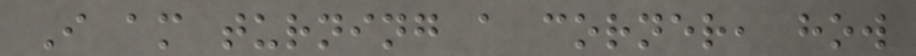I am turning a corner, how
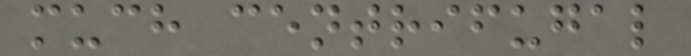much centrifugal
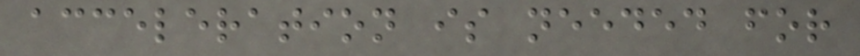acceleration is needed for
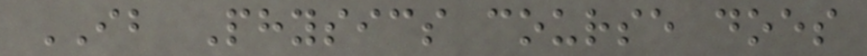IB Physics course does
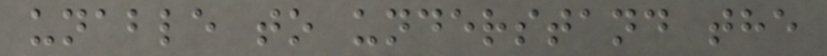unable to understand the
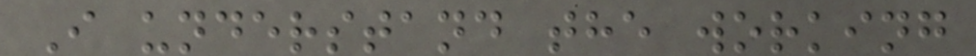I understand the working
